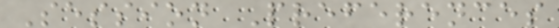Session Preferences
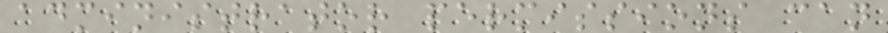administrator permissions can
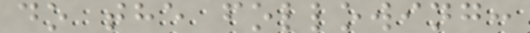do the following:
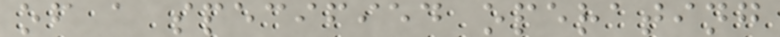of a specified operating
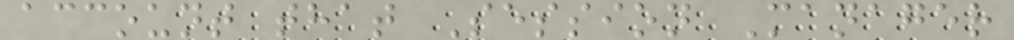account that Session Manager
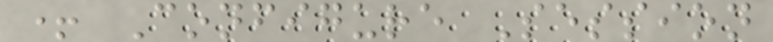+ Configure Session
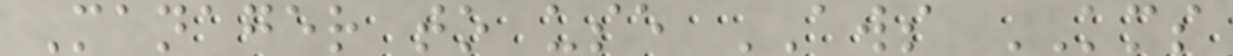Manager to use AWS KMS
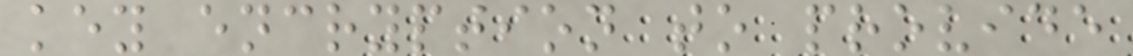key encryption to provide
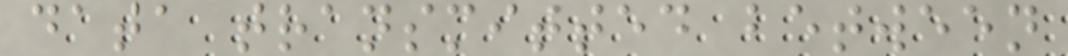data transmitted between
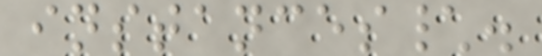instances\.
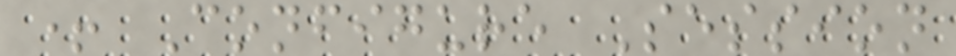+ Configure Session
